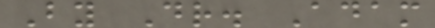By Dr. Adam
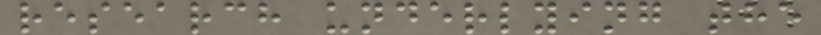research underlying the
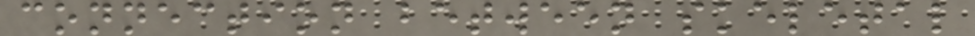connection between skeletal
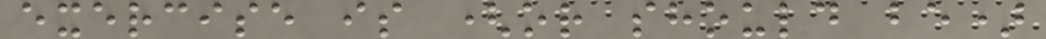exercise is (or should be)
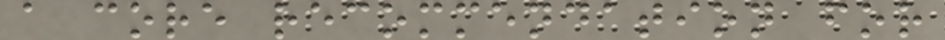a core recommendation for
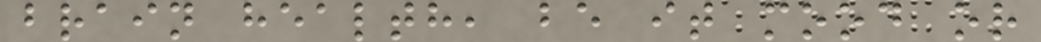brain health, be it mood or
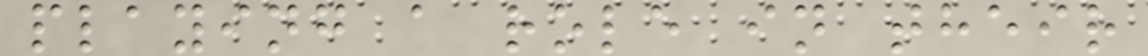playing a role in their
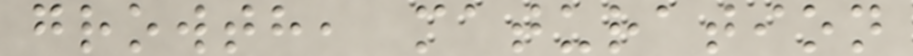growth, maturation
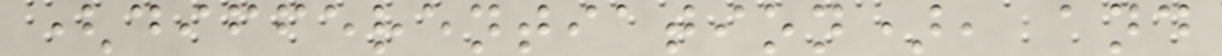(differentiation), and
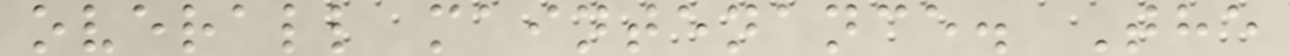overall maintenance. The
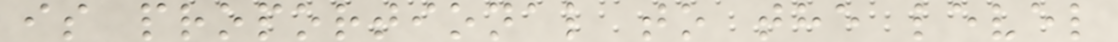is proportional to the level
